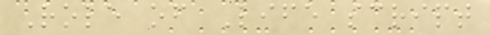Role of Life script
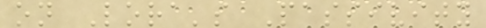on Lora's Passivity
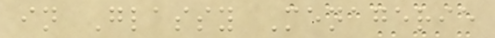in Glassy Menagerie
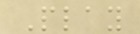Play
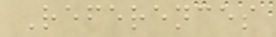References
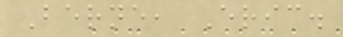Berne, Eric.
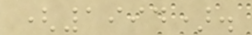(1994).
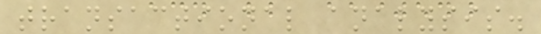transactional analysis.
